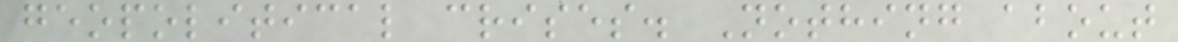geopolitical crises. Nothing about
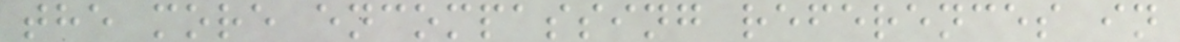the more encompassing references in
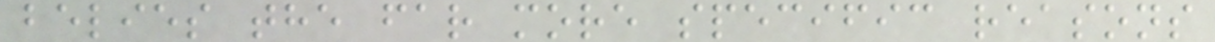belies the far more specific reasons
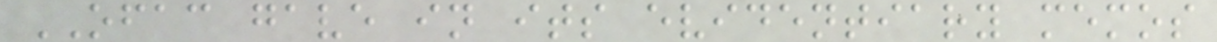OFAC gave in its evidentiary memos
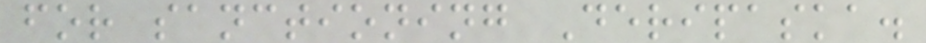for sanctioning Deripaska.
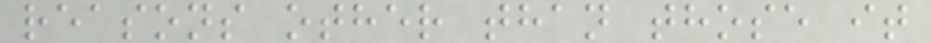reasons other than those it
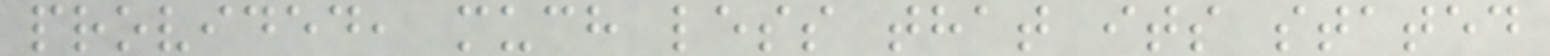provided, much less that its stated
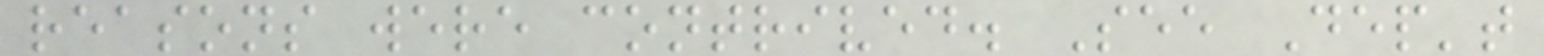reasons were contrived. See Dep't
